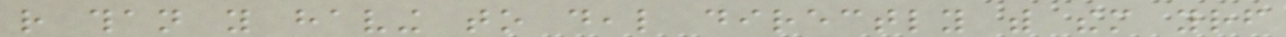rather than you having to deal directly with them yourself
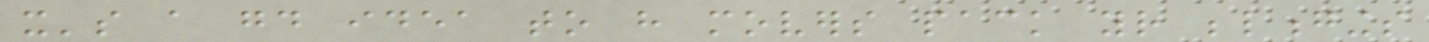it's a good idea to have movers pack your belongings
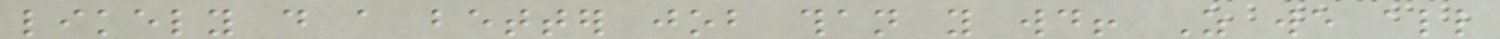likely do a better job than you would! As we all
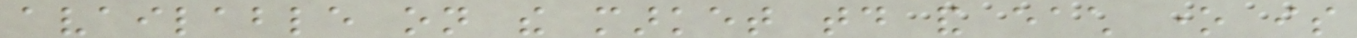available on the market today and each one is
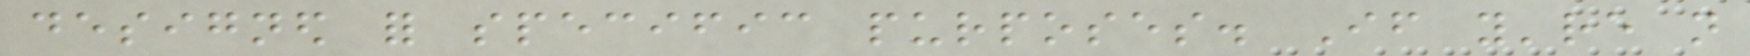designed for specific purposes. If you're not
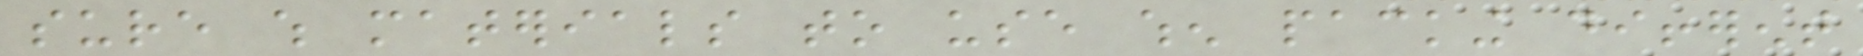sure which materials to use when packing different
